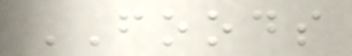FOODS
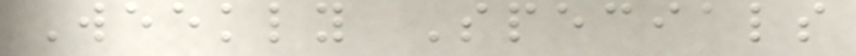Weekly Specials
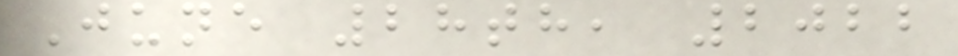June 28th, 2022
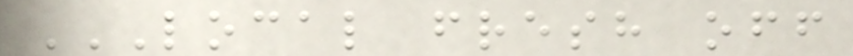LOCAL FRESH OFF
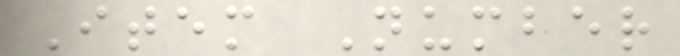Item Number
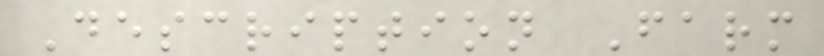Description Farm
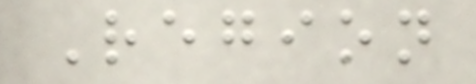Region
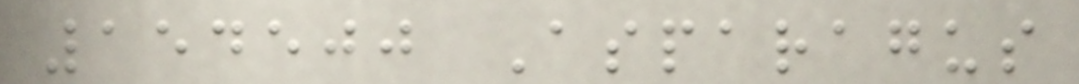154500 Asparagus
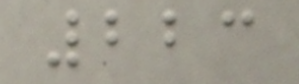223
